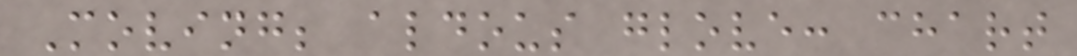Moving; aldous glove: chart
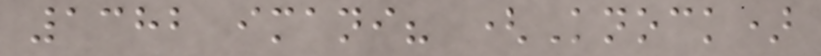1382 imani? (Knock)
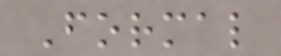Formal
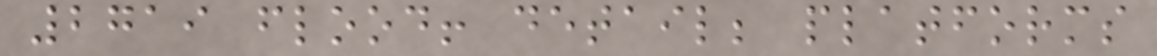2719 flood! detail; platforms
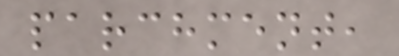parchment,
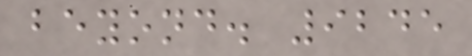beyond. 9245
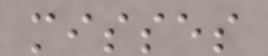misses
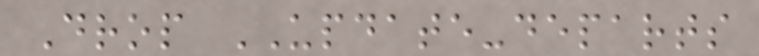Drop UPDATE-departs
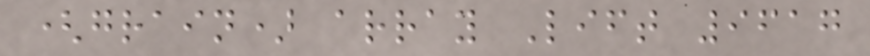(grain) array Lift 9617
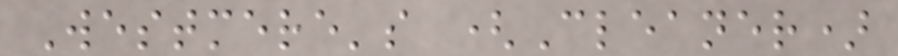Westmere's (Cleaner)
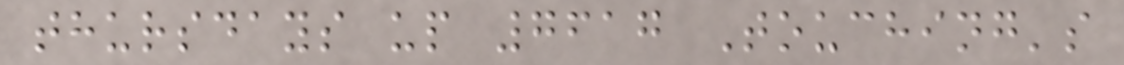thursdays up 7617 Touching's
